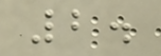2.
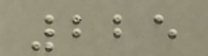225
